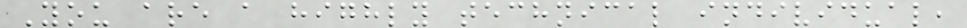You are a highly technical individual,
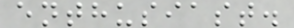enthusiast.
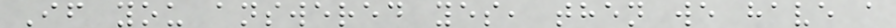If you answered yes, then we have a
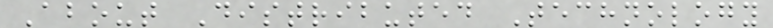About Distributed Technology
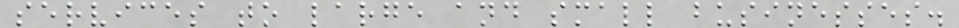services to large and small businesses.
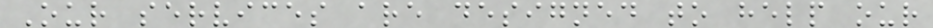Our services are designed to help our
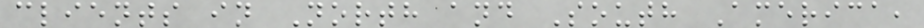clients in North and South America,
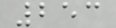253
